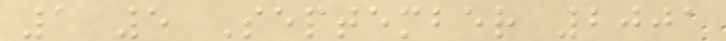1 5 September 2001
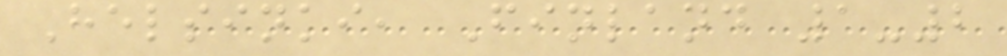Helsinki, Finland 1-2
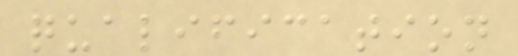qualification
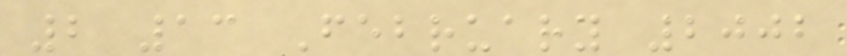2 13 February 2002
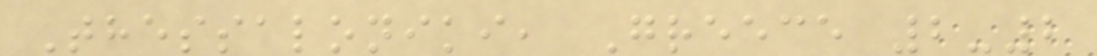Thessaloniki, Greece 2-2
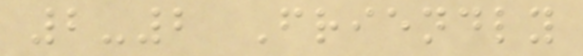2-2 Friendly
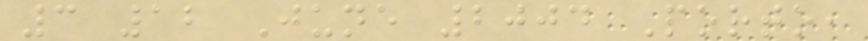3 12 June 2004 Porto,
